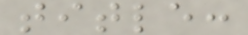title:
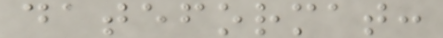dateformat:
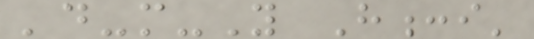'd-m-Y H:i'
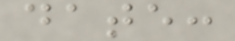date:
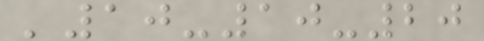'10-10-20
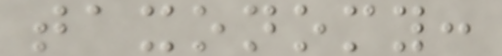taxonomy:
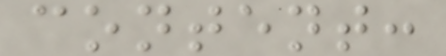content:
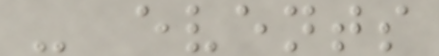- events
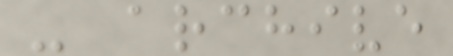- archive
